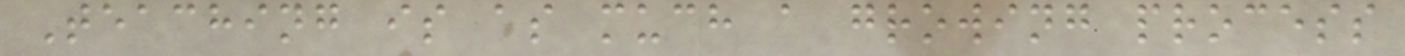Teaching is as much a growing process
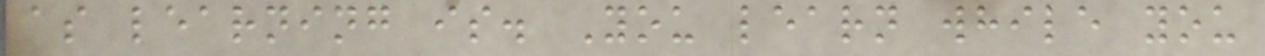as learning is. You learn while you
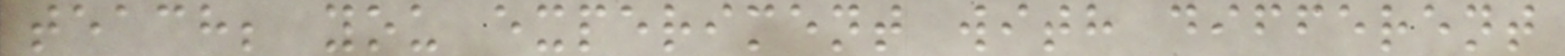teach; you experiment with different
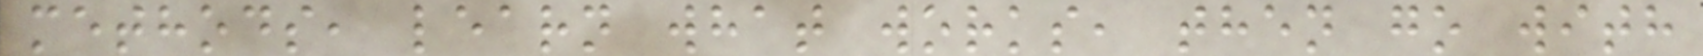methods, learn what works, then go with
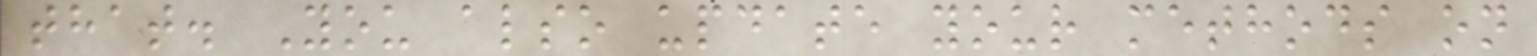that. You also update your methods on
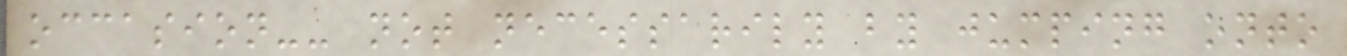occasion-- not necessarily by jumping onto
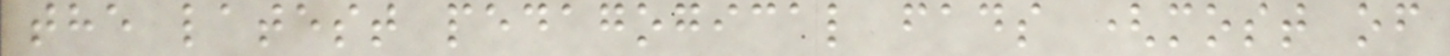the latest pedagogical fads (most of
